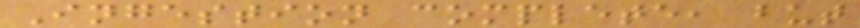Ingestion complete, but
